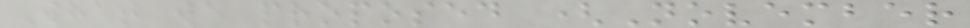What we proposed (November
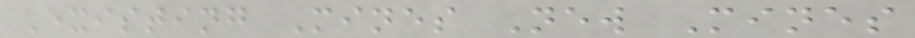Existing Mines New Mines
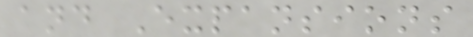and Expansions
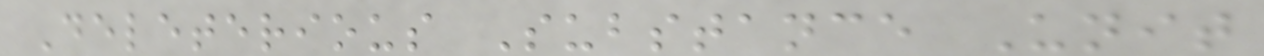Deleterious Substance Unit
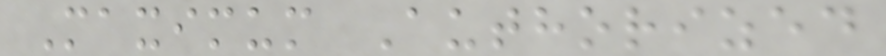Maximum Authorized
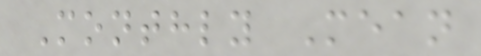Monthly Mean
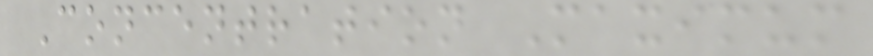Concentration Maximum
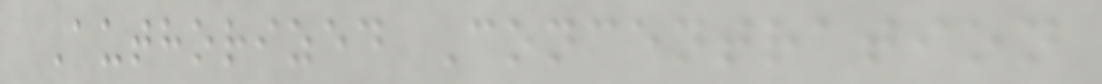Authorized Concentration
